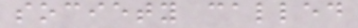society called
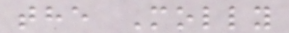the Molly
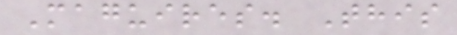Maguires. This
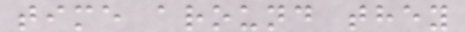time around they
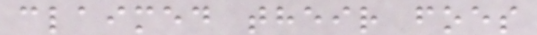claimed their foes
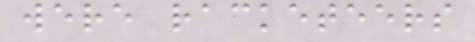were racketeers
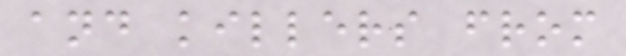and killers from
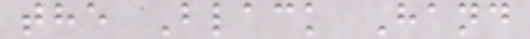the Black Hand
